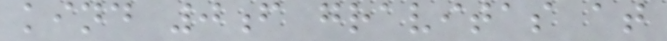kind 0f gravitas at
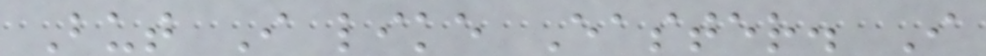But I like Easter. I
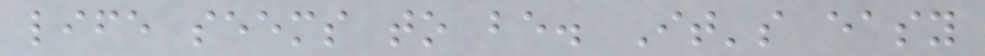life seems to be. It's easy
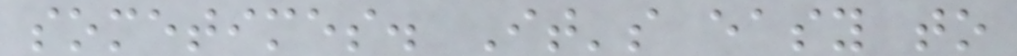sometimes. It's easy to
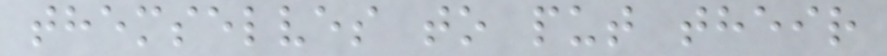themselves to put their
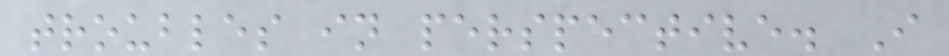troubles in perspective. I
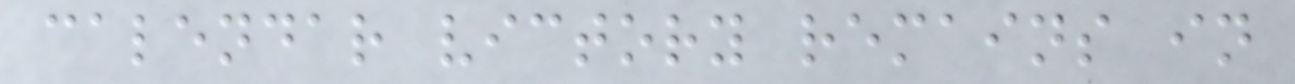calendar victory remains in
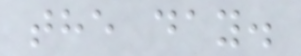the day.
